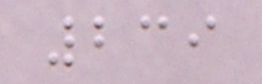239
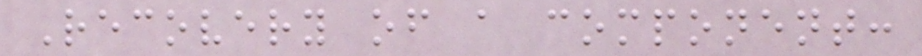Recovery of a component:
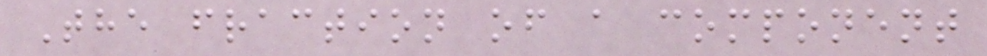The fraction of a component
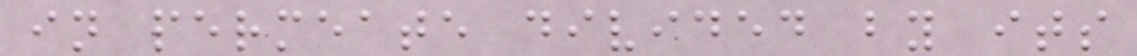in permeate divided by its
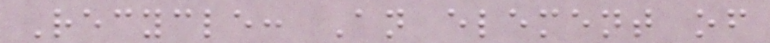Recycle: An element of
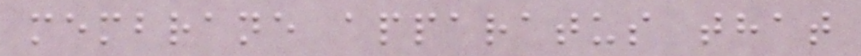membrane apparatus that
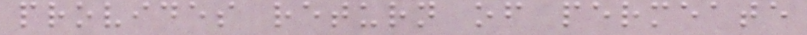provides return of permeate
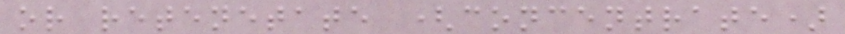or retenetate (concentrate)
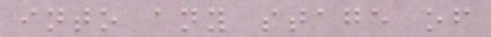into any stage of
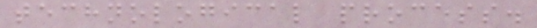technological process.
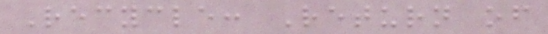Recycle: Return of
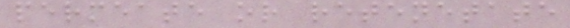permeate or retenetate
